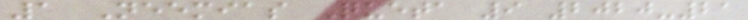1 Neemias Queta 9 2020-21
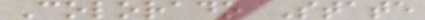Colorado State
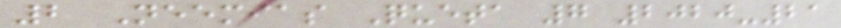2 Neemias Queta 7 2020-21
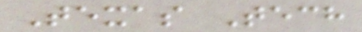Texas Tech
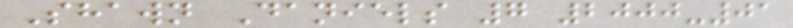Shawn Daniels 7 2000-01
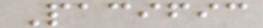Pacific
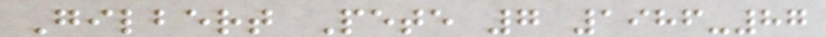Gilbert Pete 7 1986-87
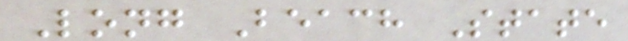Long Beach State
